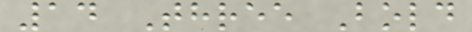14 Three Bold
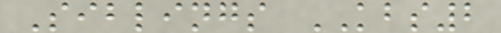Siblings KBS2
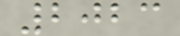2023
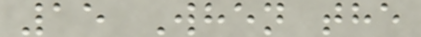15 When the
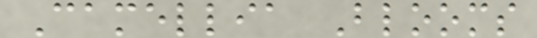Camellia Blooms
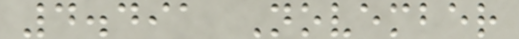4.491 November
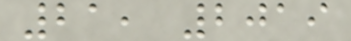21, 2019
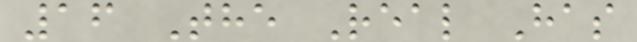16 The Real Has
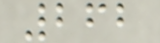262
